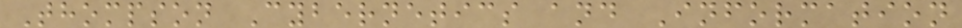Thompson Cybernetics and Information
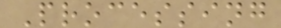Processing
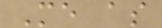Me as
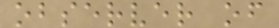observer of
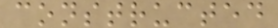constructed
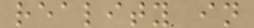reality in
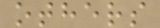others
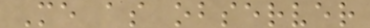Me as observer
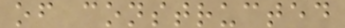of constructed
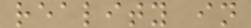reality in
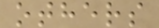others
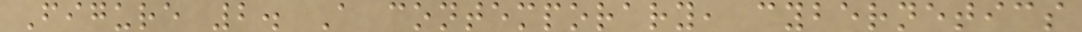Figure 2. A contemporary, cybernetics
